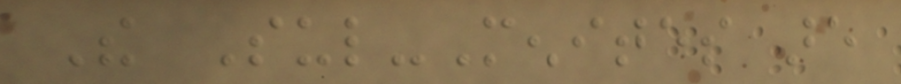The Sul-Menites are
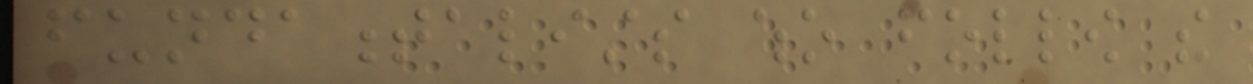fundamentalists who follow the
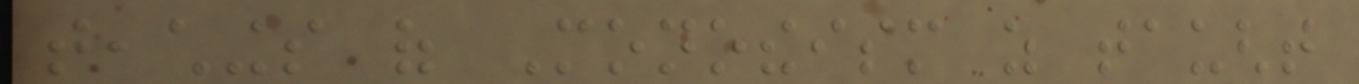teachings of Monotheism as taught
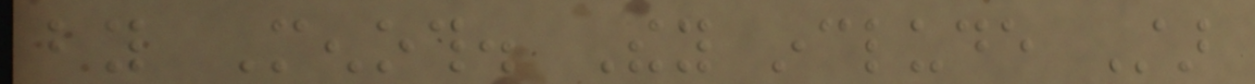by Menoth. They include Star
